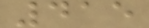415
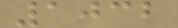1032
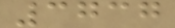3737
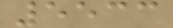5533
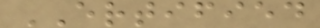ERTIFIED
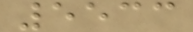5533
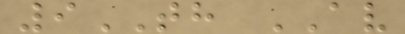9TH AV
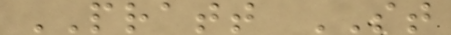PRATT ST
